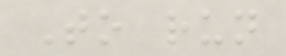To run
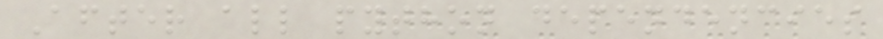After all python dependencies
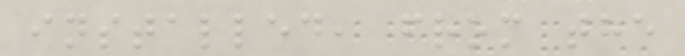installed, from the
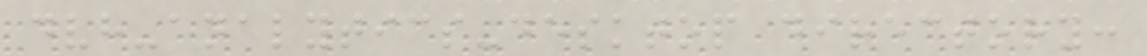dvh-analytics-desktop directory:
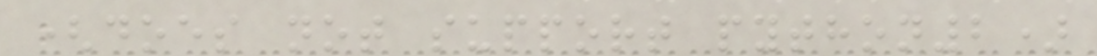(does not support python2)
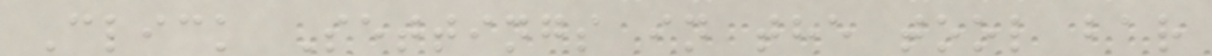Click Settings in the tool bar
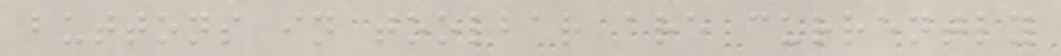buttons in toolbar are currently
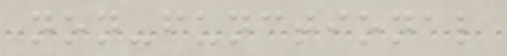non-functional
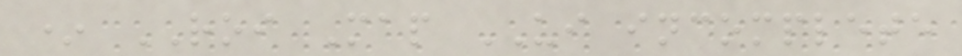* ROI Map UI incomplete
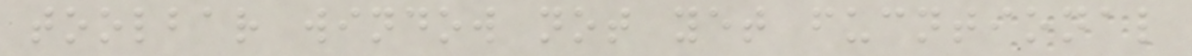toolbar window not yet fucntional
